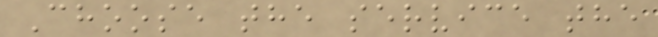Choose the service the
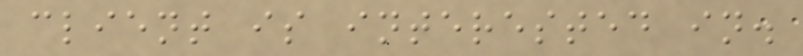client is interested in.
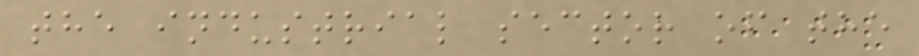the industrial sector of the
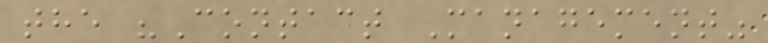the "Contact Management"
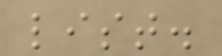list.
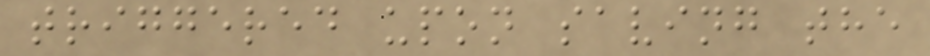triggered upon saving the
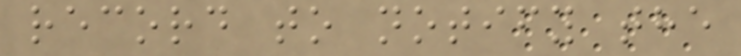record to notify the
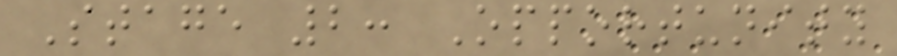Stage 2: Opportunity
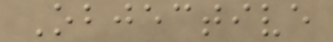Objective
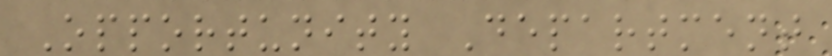Opportunity Department
